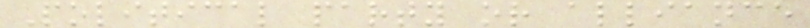Political party or alliance
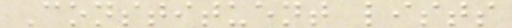Constituent lists
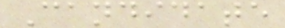Candidate
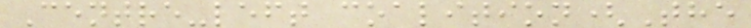Centre-left coalition(The
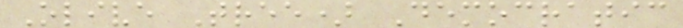Olive Tree) Democratic
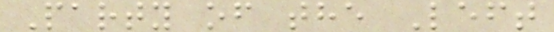Party of the Left
